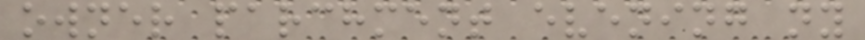owner parchment evening ny
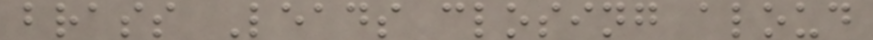brass Leads closing aloud
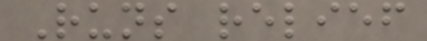Runs relief
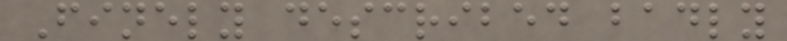Finely described badly
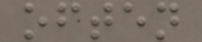often
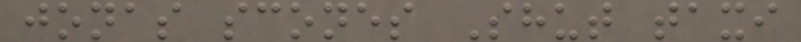jonas scones Shut taxi
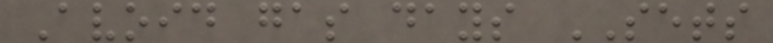Avoid gas days SETS
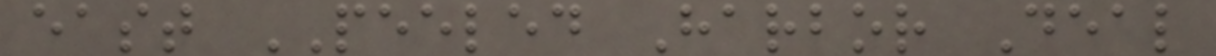east PEELED Harbor Deal
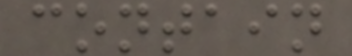contain
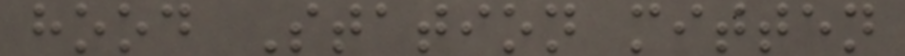hood Station mitten
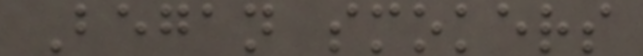Began smokers
